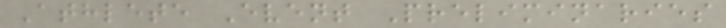Athlete Event Preliminaries
